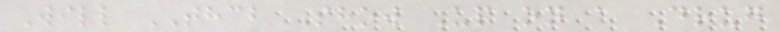Will THCB Show Up on a Drug
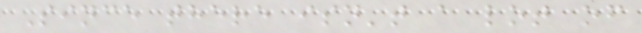Since there isn't a lot of
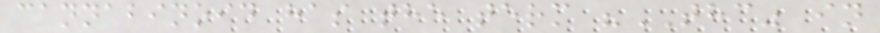cannabinoid has the term "THC" in
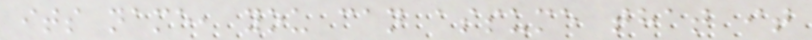its name, you can assume that it
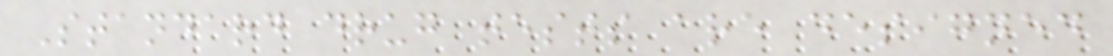Standard drug tests are designed
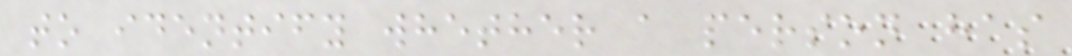to identify whether a person has
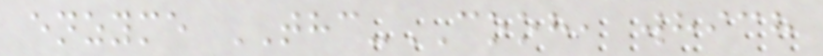enzyme THC-COOH, which
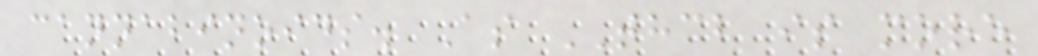cannabinoids. As THCB is more
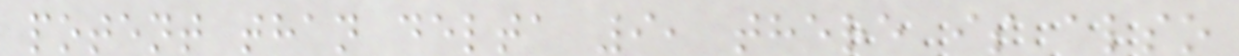potent than delta 9, there is also
